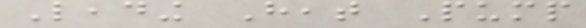Leading Heat Pump
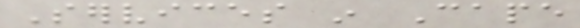Services in Cape
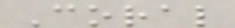Coral
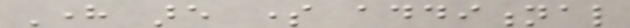Here are some additional
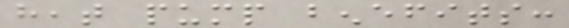heat pump benefits:
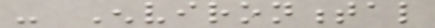- Environmental
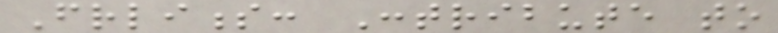Friendliness: Contribute to
